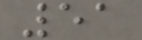51
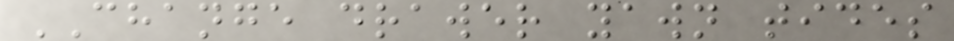CHANGE drawer yawn tides
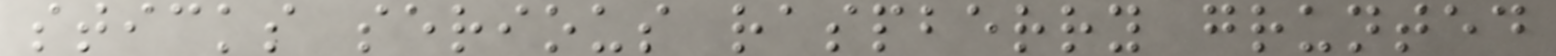sticks serious raspberry grunted
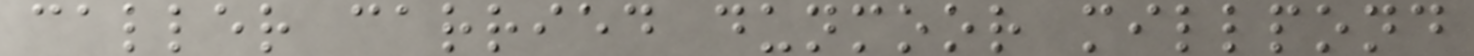caller carried dunmoor millpond
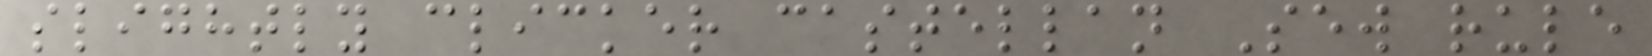slightly clicker castellan Sew rule
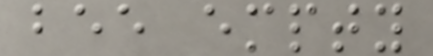bee empty
